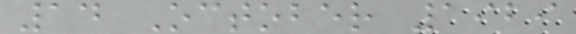14 October 1929
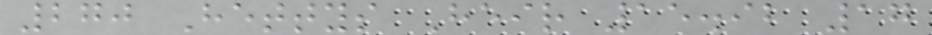270 Hettys Heir 15.92 17
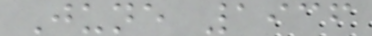June 1936
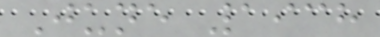June 1938
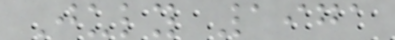July 1971
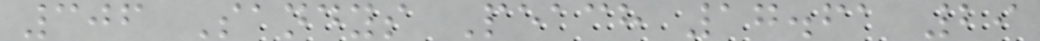306 Sandys Peach 17.61 29
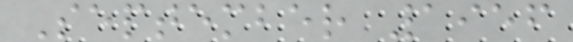September 1956
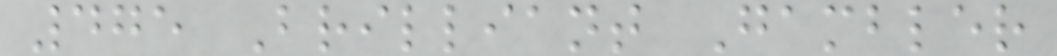475 Brilliant Gambler
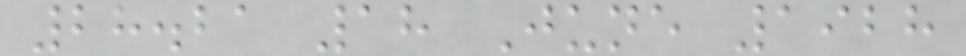28.21 18 June 1928
